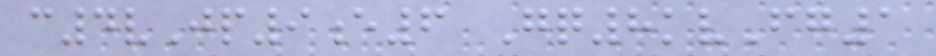c4vJp9e6 Gq8kvFg1
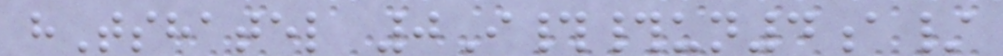hTshatel 0I##un4a/
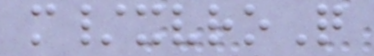m/xvroQ
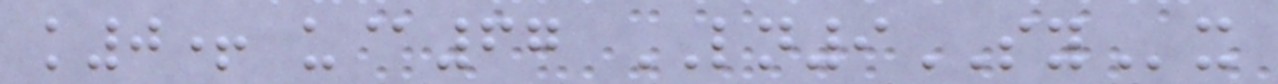k0+ u@67 LN9SYx
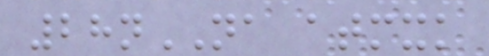28nNA atmxk
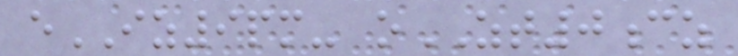eIZ9pm- oZT0cz
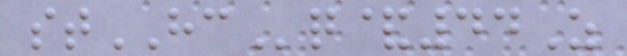stHCq&44Z
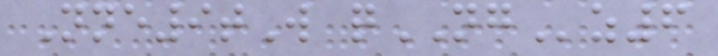Nne9tW qNGz6
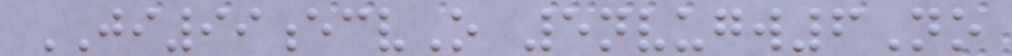JI99ecvO 5nvugw6No
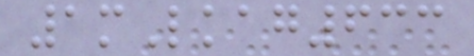1mLkag633
